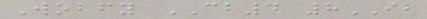Wobfy CB4 8IB
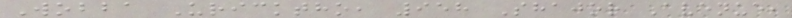Wobba Uricktho, 958 Shajor Avenue,
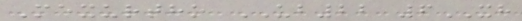Mexurtho UB22 6XH
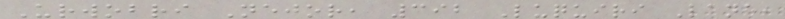Urwobri Nejor, 392 Luquiri Lane,
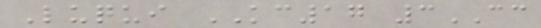Luqui KC17 3CC
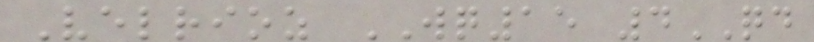Velrioz WQ15 4QD
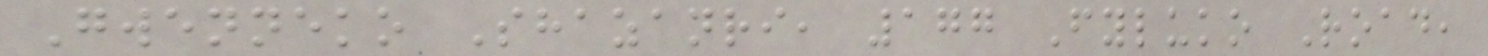Gwenneko Shazanri, 177 Fyluko Road,
